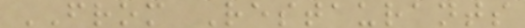FROM Restaurants
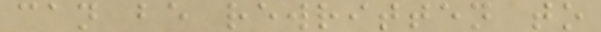can be rewritten to
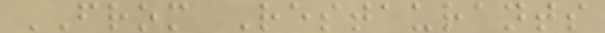FROM Restaurants
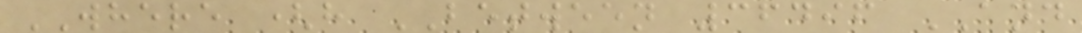WHERE (h BETWEEN 36496 AND
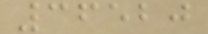36520
